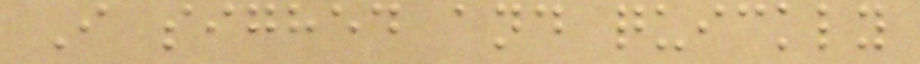I sighed and quickly
